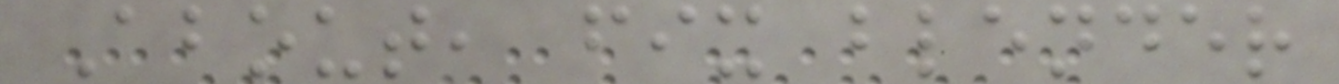About, fix blender
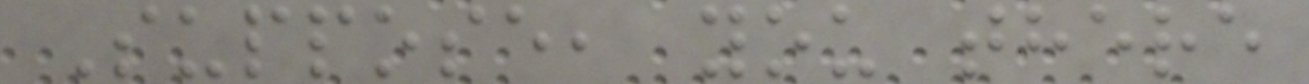Suppose, you there
